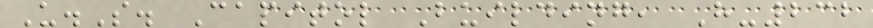U.S. Capitol Building, H-232
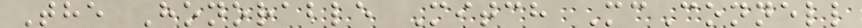The Honorable Mitch McConnell
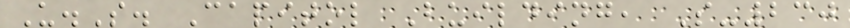U.S. Capitol Building, S-230
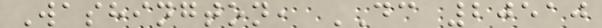Washington, DC 20510
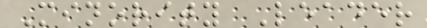Minority Leader
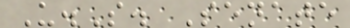U.S. Senate
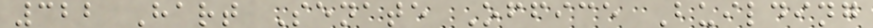322 Hart Senate Office Building
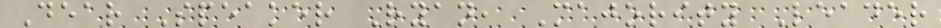Dear Speaker Ryan, Majority Leader
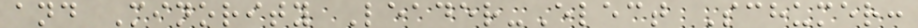and Minority Leader-Elect Schumer:
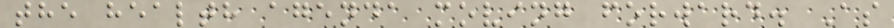the health agenda moving forward. As
